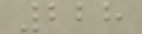228
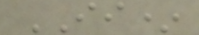II*
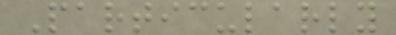Particularly
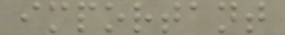important
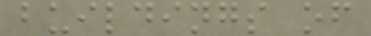buildings of
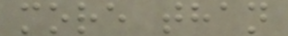more than
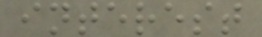interest
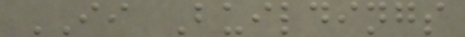II Buildings
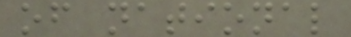of national
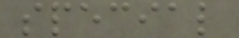special
